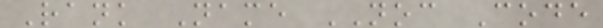Rank Name NOC Code
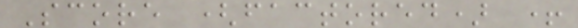Score (factored) +
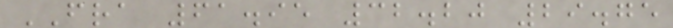FRA 61.95 32.20 29.75
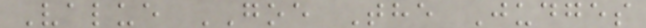Value GOE The Judges
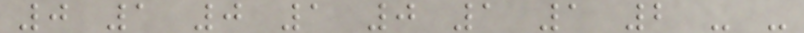0 1 0 1 0 1 1 2 - -
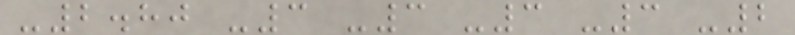-2.80 -3 -3 -3 -3 -2
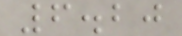6.20
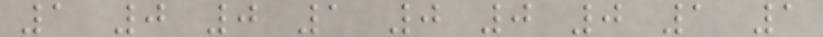1 0 0 1 0 0 0 1 1
